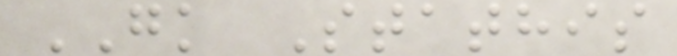GK Stathis
